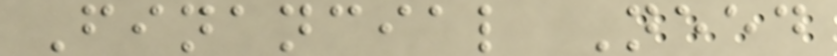Financial Need
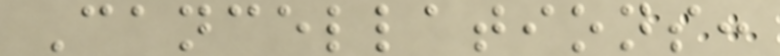Cancellations:
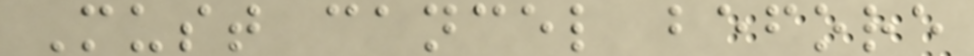Must cancel before
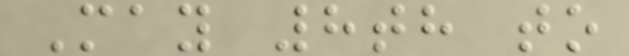May 8th to
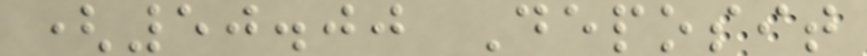(50.00 Deposit
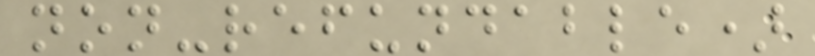non-refundable)
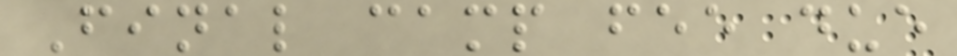Final camp fee due
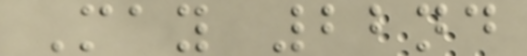May 22nd
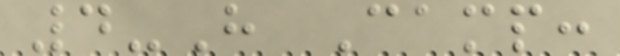4-H Camp:
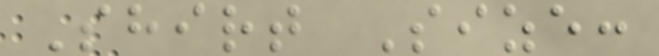Shirt Size:
